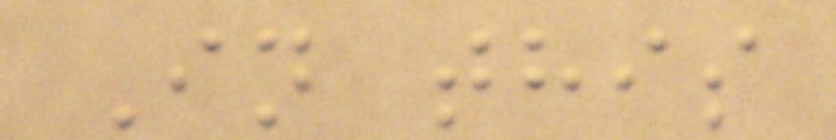In this
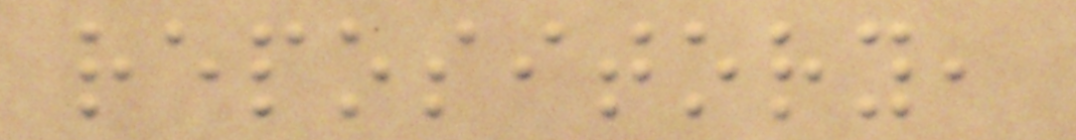repository,
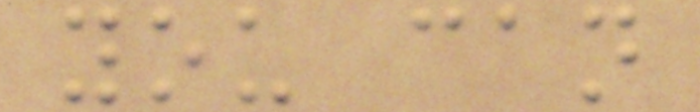you can
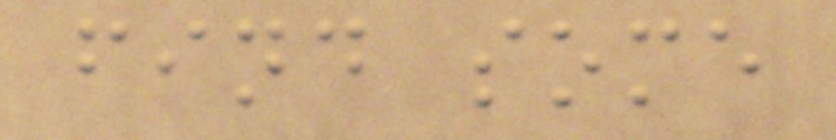find some
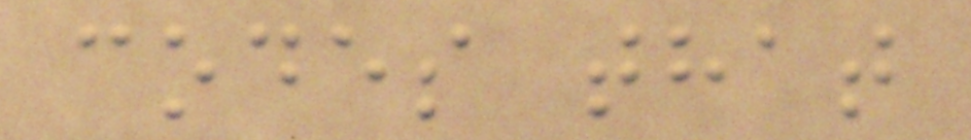codes that
